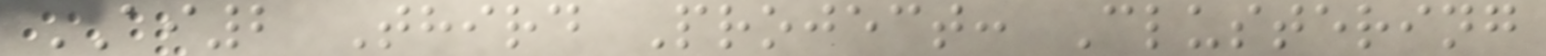AI2 Third Project: Clustering
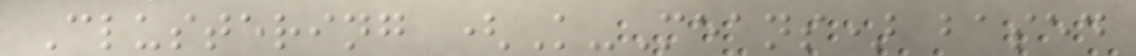Clustering (K-Means) based
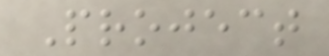Project
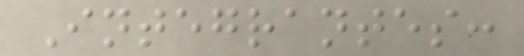Integrantes:
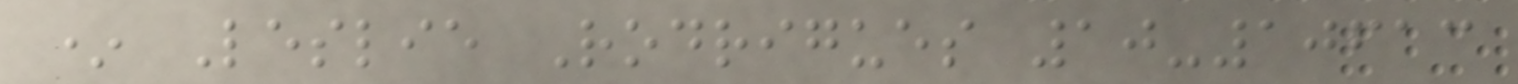* Leslie Rodrigues 10-10613
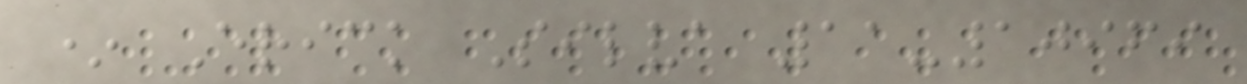* Erick Silva 11-10969
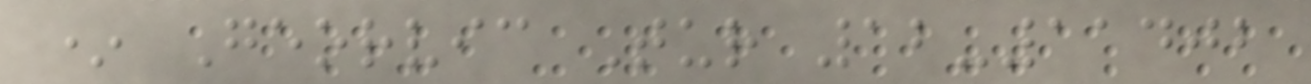* Georvic Tur 12-11402
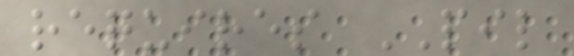requires PIL
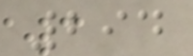294
